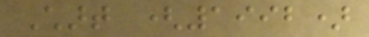Chart (1992)
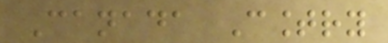Canada Country
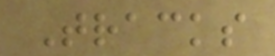Tracks
